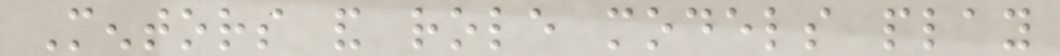Mentors and role models play
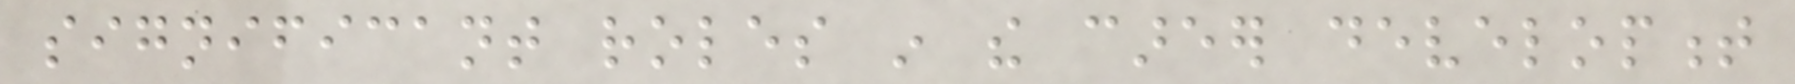significant roles in the career development
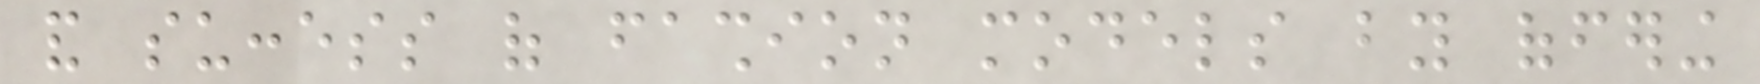and success of fashion models by offering
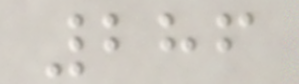286
